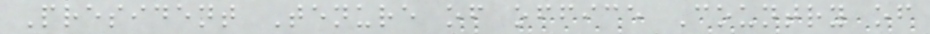President Tenure of office Country of
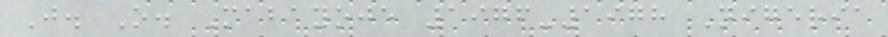J. O. Mabayoje 1976-1978 Nigeria
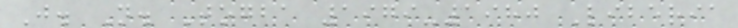J. N. Togba 1979-1980 Liberia
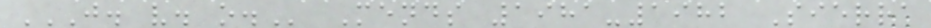J. V. O. Mends 1981-1982 Sierra
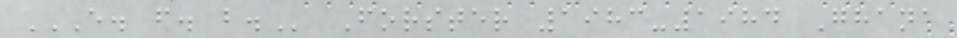E. F. B. Forster 1983-1984 Ghana
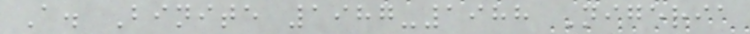A. Binite 1987-1988 Nigeria
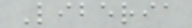Liberia
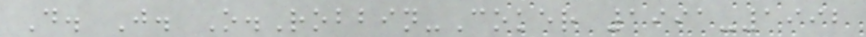D. J. O.Robbin-Coker 1991-1992
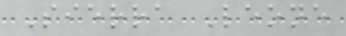Sierra Leone
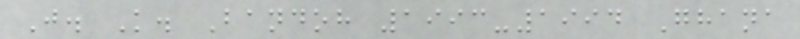J. K. Bandoh 1993-1994 Ghana
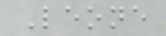Leone
